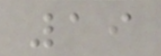19
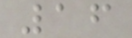16
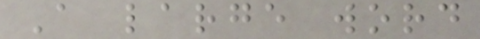A large word
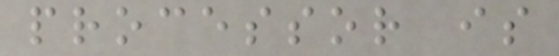processor is
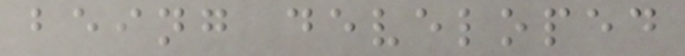being developed
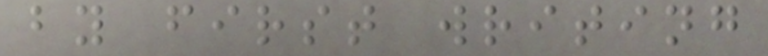by first writing
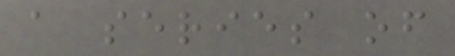a series of
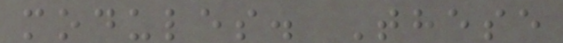modules. These
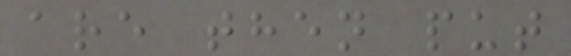are then put
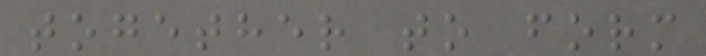together to form
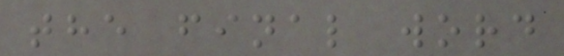the final word
